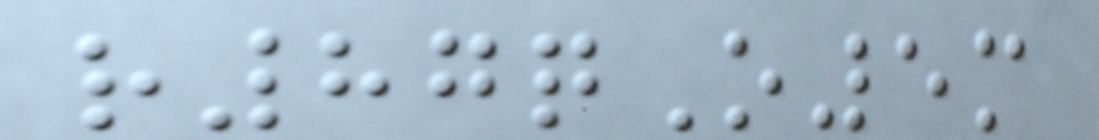r87qO5m
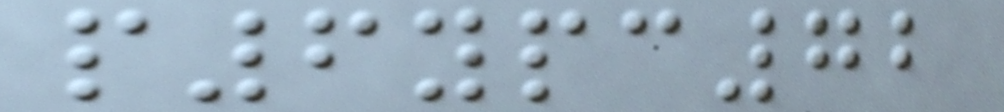p6ypc72
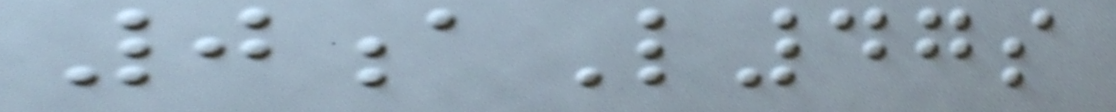0aL47s
